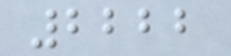2222
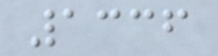1336
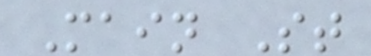Main St
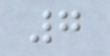7
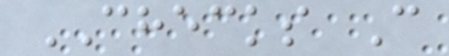CHECKS C
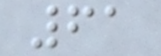61
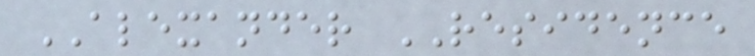ALEXANDER RESIDENCE
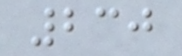230
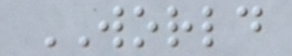WORLD
